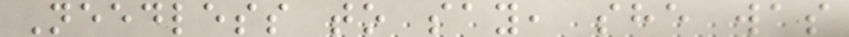Needless to say, she was
